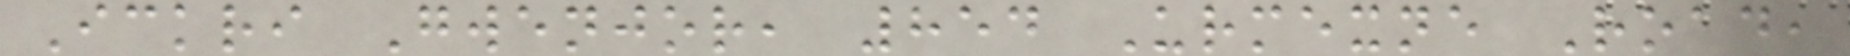Ickri Gwenjor, 854 Urmexne Road,
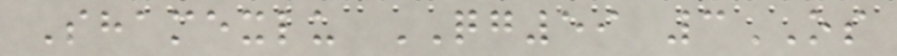Shamexlu QG59 3OS
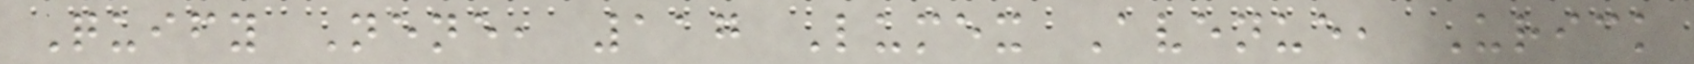Quify Nene, 117 Lumex Avenue, Urick
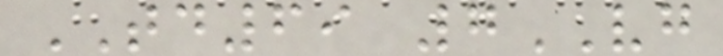TD69 7VG
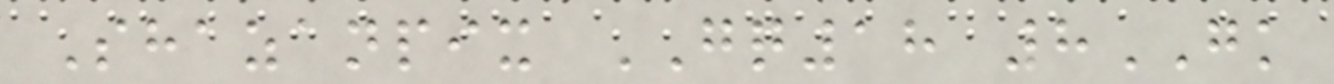Shazanpix GQ18 8GK
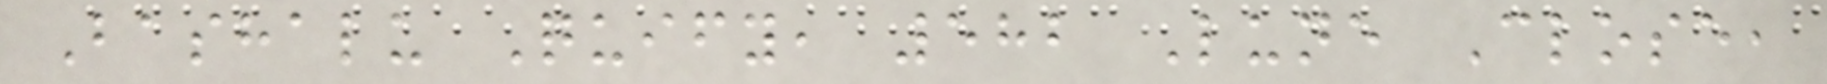Bashalu Quify, 582 Lune Close,
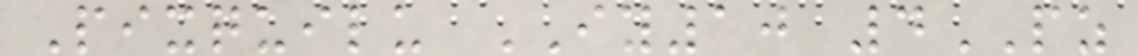Pixquilu IY10 4PZ
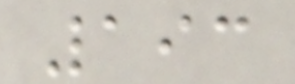193
